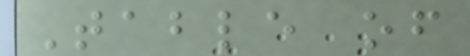Table of
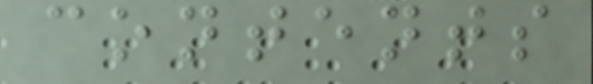contents
